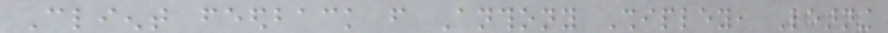Client feedback from Anthony Shipley, Learning
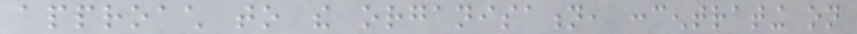approach to the organisation, concentrating on
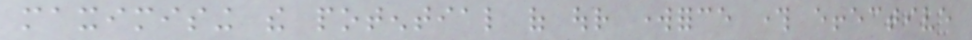maximising the potential of our workforce through effective
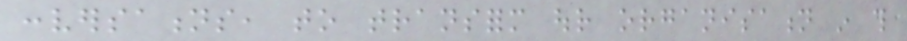conversations, to transform our organisation in this
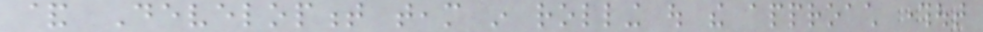& Development team in rolling out the approach throughout
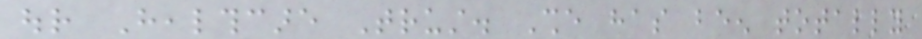our Healthcare Trust. She has been totally
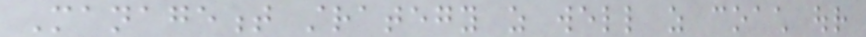Management strategy as well as coach our
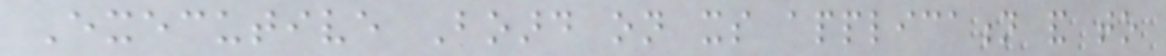Executive Board on its application and to
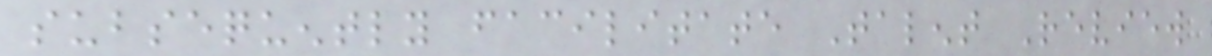subsequently facilitate Talent Review
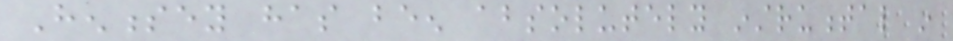Hennessey has been absolutely instrumental in
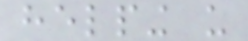helping us
